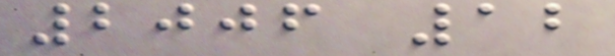2006 12
